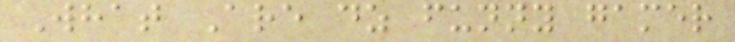What Are dz funny gamer
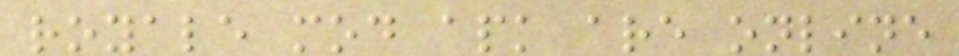royale mod apk are online
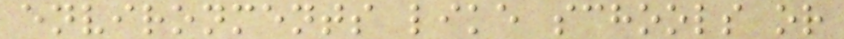environments like schools or
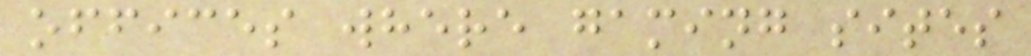offices where gaming sites
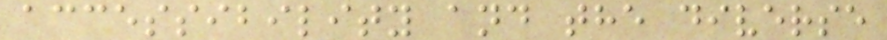accessibility and the diverse
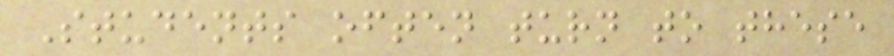Students often turn to these
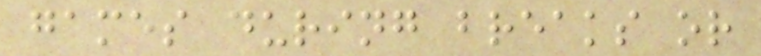games during breaks or
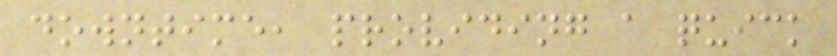downtime, providing a quick
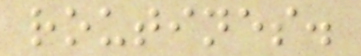routines.
